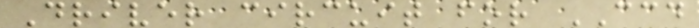Driver circuit for CCD
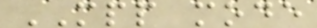MPP mode
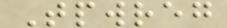Tpwreg
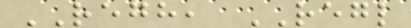REGH, REGL
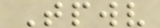Tpwv
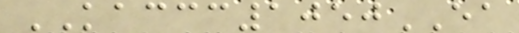KACCC1050EA
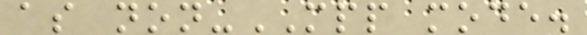as non-MPP mode.
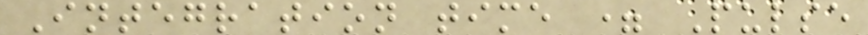Integration time = Pulse
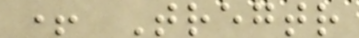+ Tregtr
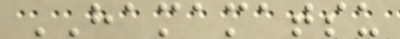HAMAMATSU
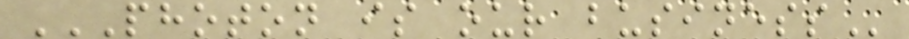PHOTON IS OUR BUSINESS
